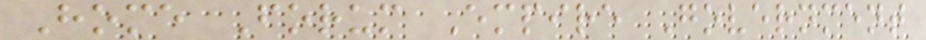Home Forum Empire Government
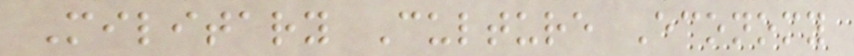Military Culture Economy
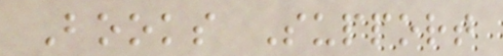Books Support
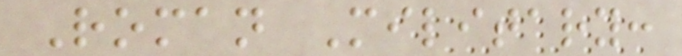Roman Military:
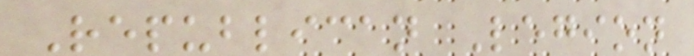Republican Legion
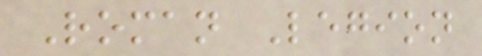Roman Legion
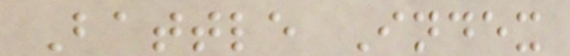Battle Index
